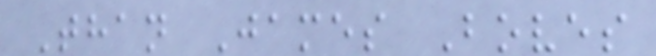Than James Boves
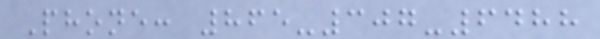Phone: 865-307-6488
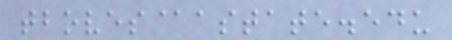tboves@astate.edu
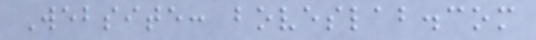Website: boveslab.com
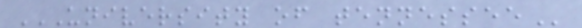UNIVERSITY OF TENNESSEE
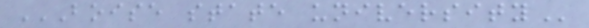BOISE STATE UNIVERSITY
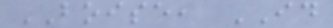BOISE, ID
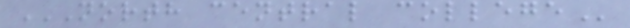NORTH CENTRAL COLLEGE
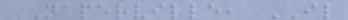NAPERVILLE, IL
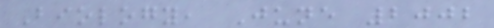Biology, June 2002
